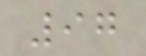97
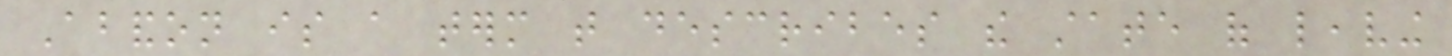Abandon is a term that describes the state of leaving
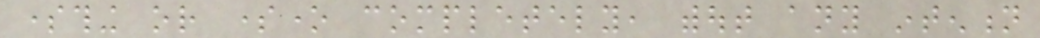something or someone completely, without any intention
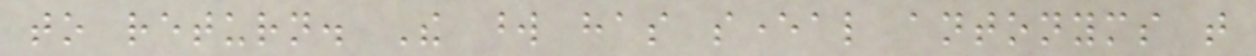to return. The word has several antonyms that
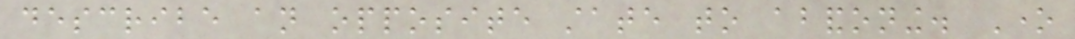describe an opposite state to abandoning. One
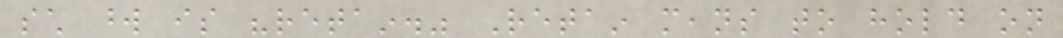such word is "retain." Retain means to hold on
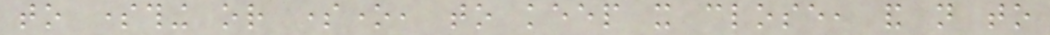to something or someone, to keep it close, and not to
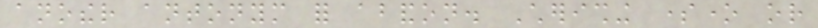another antonym for abandon. Cherishing someone or
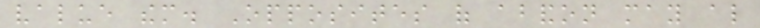value them. Opposites of abandon may also
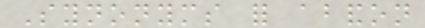Synonyms for abandon
